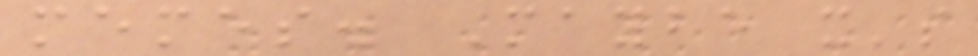memes. Maybe it's
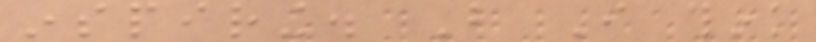inspiring. But I think
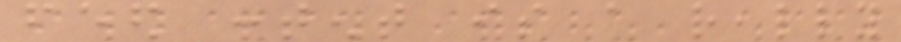feed content is a really
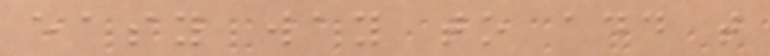easy way to add that
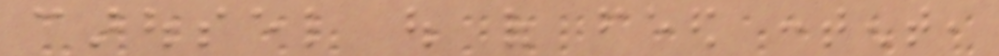carousel out of feed content,
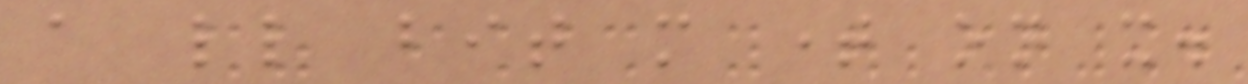a little bit more time on it.
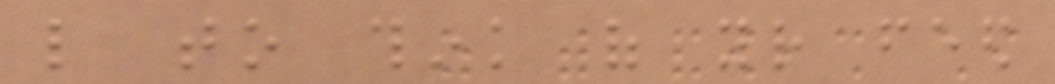like to think of your feed
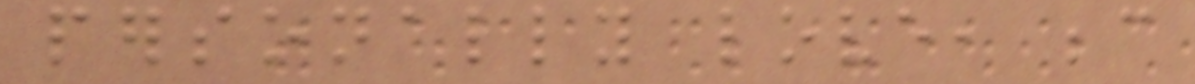personally love, because
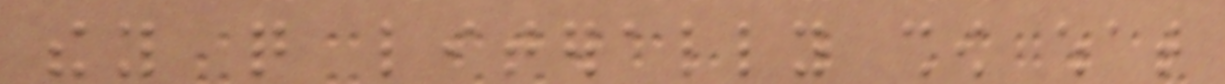they quite literally show what
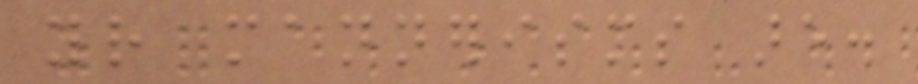your mannerisms are.
